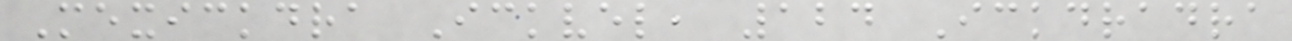Mexickdra Ickvel, 124 Ickdradra
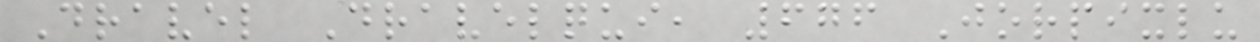Dravel Dravelqui, 676 Jorpixlu
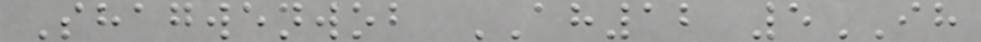Shagwenwob AH12 5IH
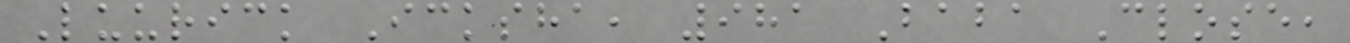Luurick Icksha, 981 Baba Close,
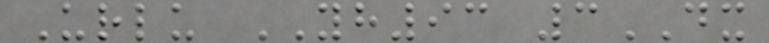Urlu YH93 3DX
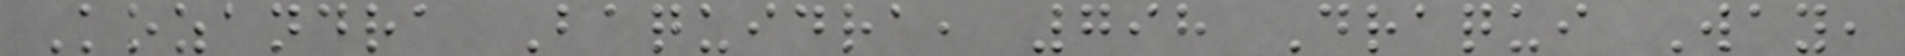Kozandra Baquidra, 798 Draqui Way,
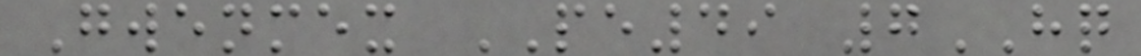Gwenmex PE49 7HQ
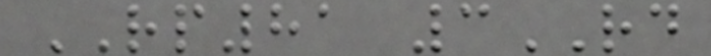RP81 3RD
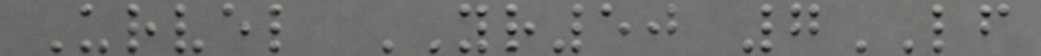Urvel YR50 7LF
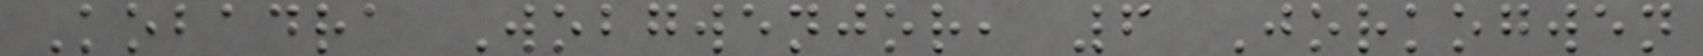Kobadra Wobgwenjor, 6 Jorkogwen
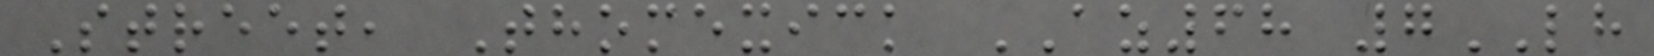Street, Thomexick AZ68 7LH
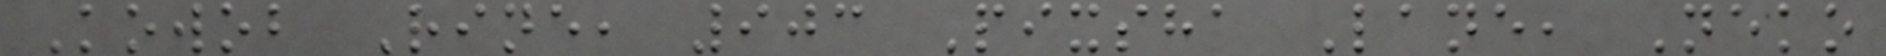Kowob Rine, 903 Pixsha Lane, Neko
